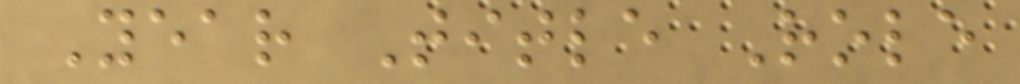Year Title Role
